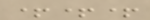+++
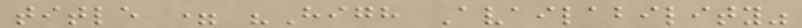title = "High Availability"
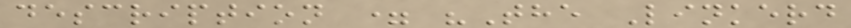description = "The Linkerd
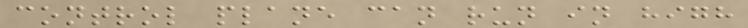control plane can run in high
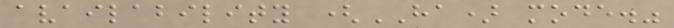availability (HA) mode."
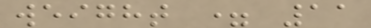weight = 11
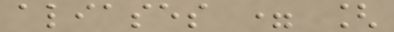aliases = [
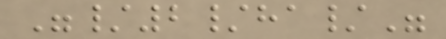"/2/ha/"
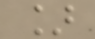]
